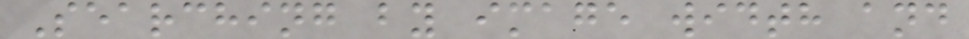Searching by image width and
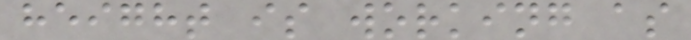height is working as
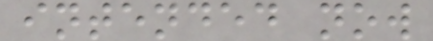intended now
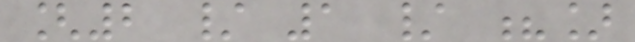[2 / 1 / ?]
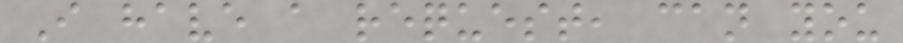I have a request, can you
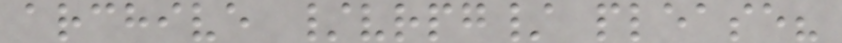archive /vrpg/ please?
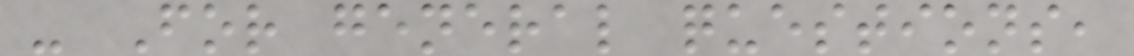- For general questions,
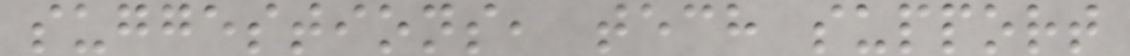suggestions, tech support
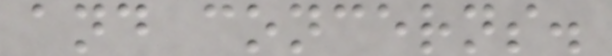and concerns.
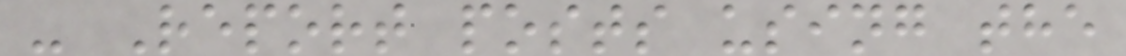- Report posts using the
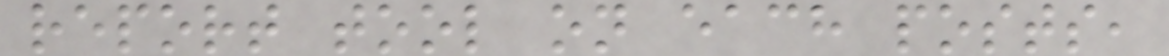report tool on each posts,
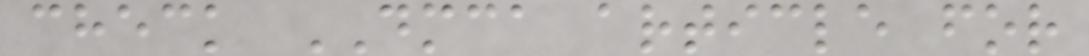check DMCA article for
